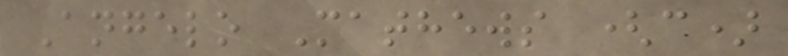Angelo Mathews (c)
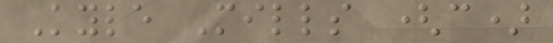Kyle Mills (c)
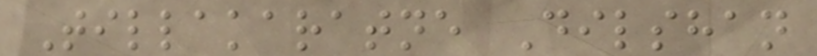Tillakaratne Dilshan
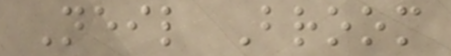Neil Broom
